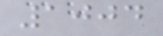1004
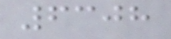6308
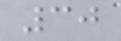30
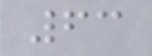63
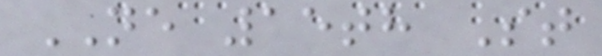NE 15th St
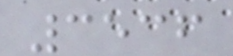3536
